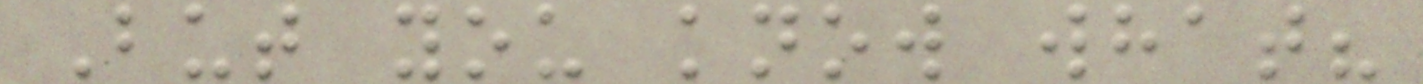But you know what?
